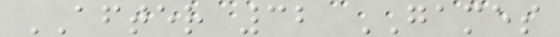AFTER 32 GAMES
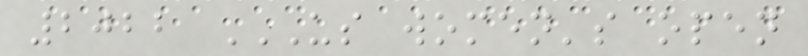2022 US WOMEN'S OPEN
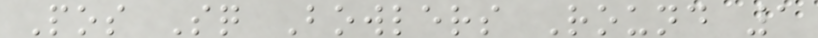Pos Sq Bowlers Round 1
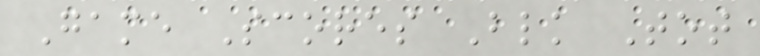Game Scores Blk Tot
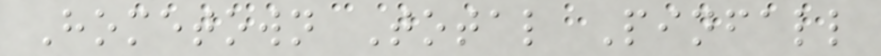Hometown Total Pinfall
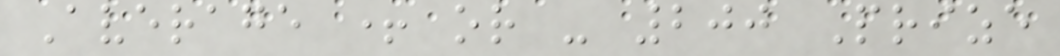Average + or - 200 Prize
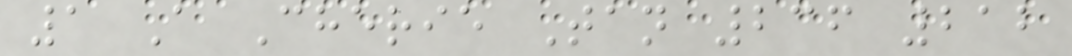1 A Cherie Tan 236 212
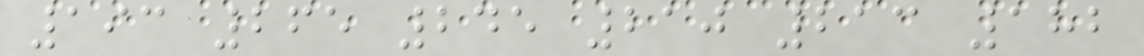193 265 245 210 213 182
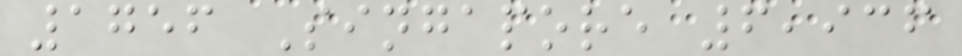1756 Singapore 6,936
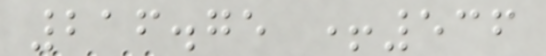216.75 +536
